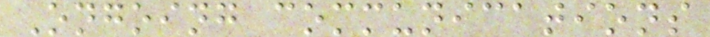Ongoing communications
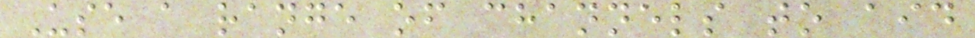Use a range of channels to aid
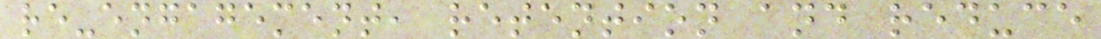re-engagement, retention and reduce
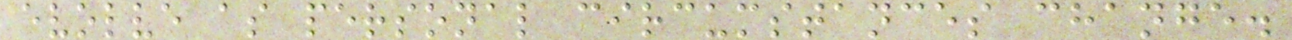evolve as personal circumstances change.
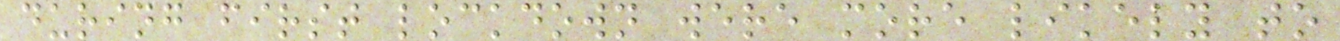during first lockdown were more likely to
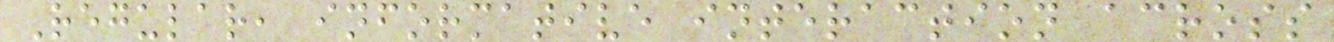Regular, informative interaction across
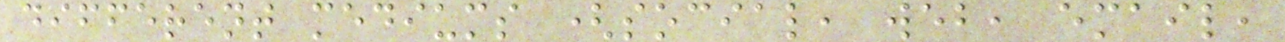different mediums (social, web, email,
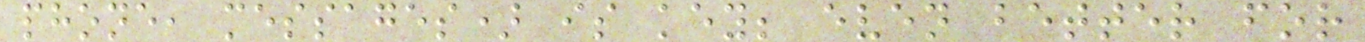phone, messages) is key; even better for
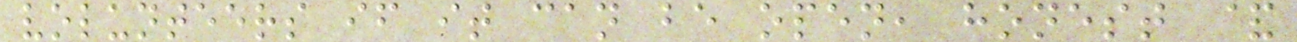volunteers if it can be open, honest &
